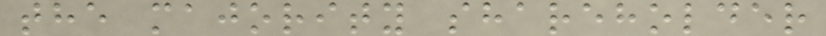the majority shareholder
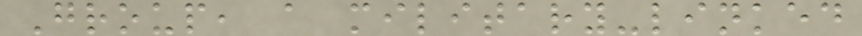Group, a military-linked
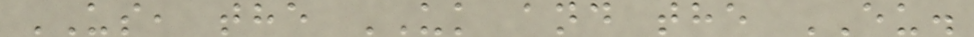US, the UK and the EU.
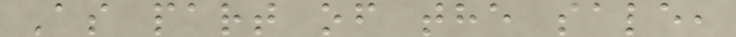As part of the sale,
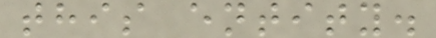this entity.
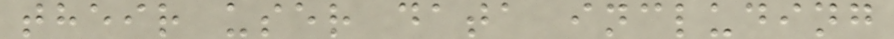their user data including
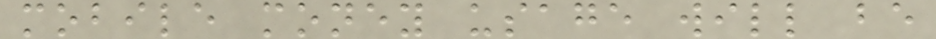mobile money usage will be
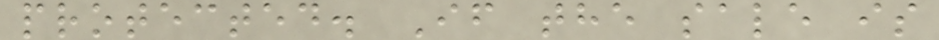protected. If the sale is
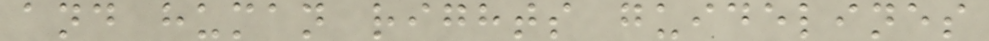and human rights guidelines
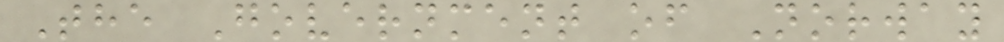The Government of Norway
